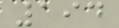194
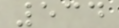534
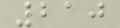210
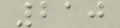210
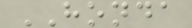HONDA
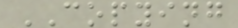COPYING
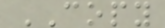COPY
